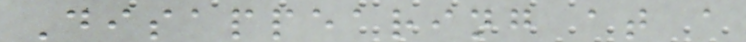Disappearing at a
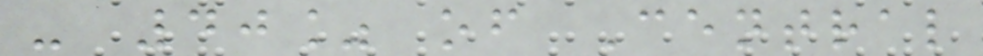- 40% of Central
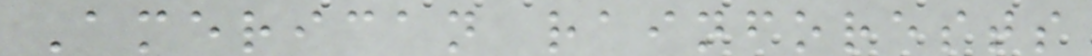American rainforests
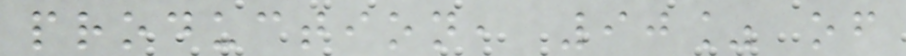production, 90% of
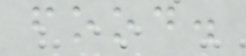food.
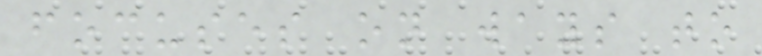focuses on ways to
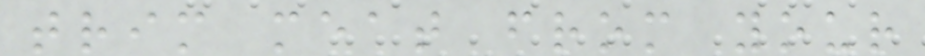trim meat from your
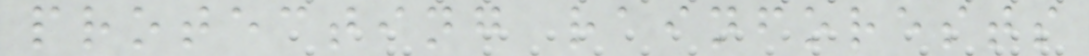protecting rainforests
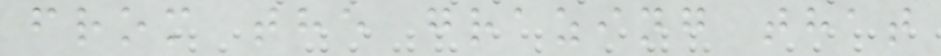from the grazing that
